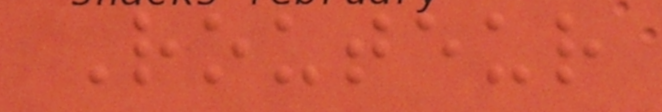Routeur
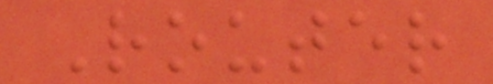Router
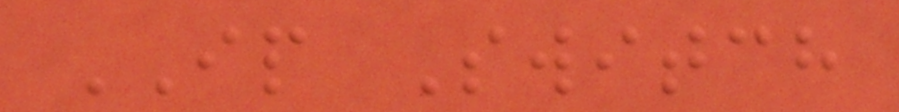IP Switch
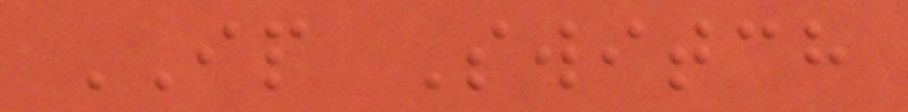IP Switch
